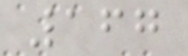167
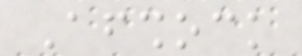Aftershock
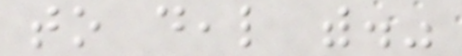to deal with."
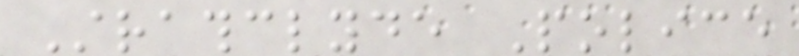Strathclyde Police
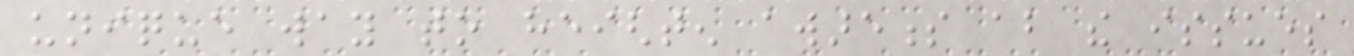unique way to heighten awareness about the issues
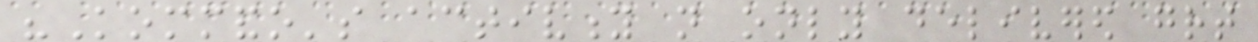"Kommando's activity not only delivered great
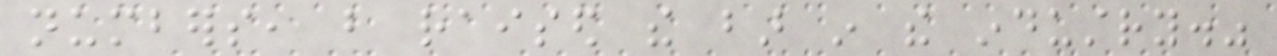numbers, but raised the bar in the industry."
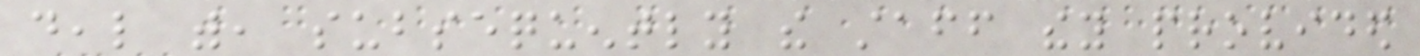deal with, subsequently the staff they provided
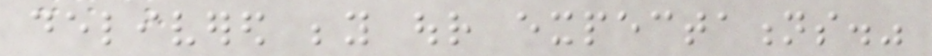delivered beyond our expectations."
